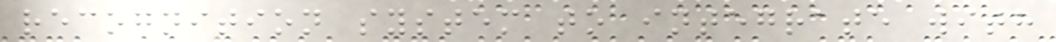recognition system to integrate with
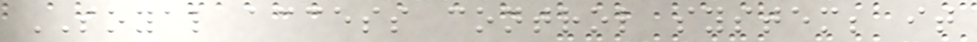SOYAL access control system; it
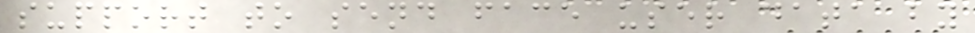support to send face user data by
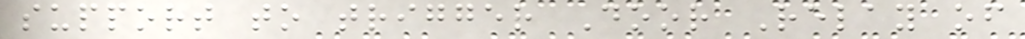support to trigger Door Relay of
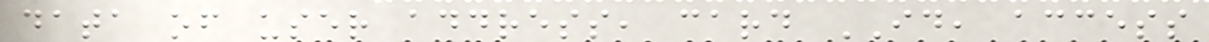data of user address, card ID, access
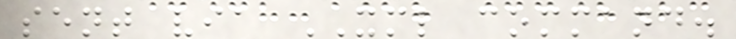sent via XML command.
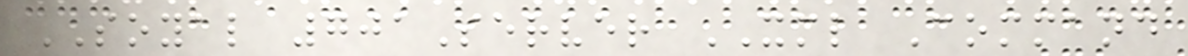SOYAL 701Server XML Command
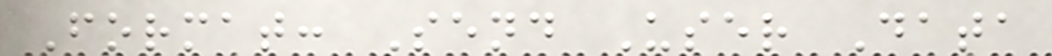Format: Send User Data
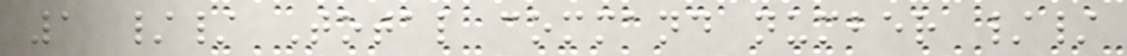1 // Total command number //
